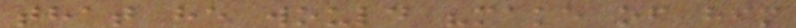that he would "make of him
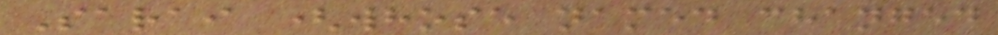Sarai (whose named changed
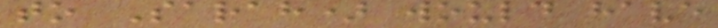to Sarah) would have
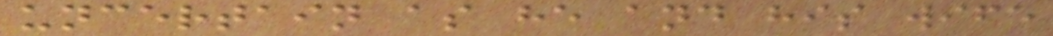uncertain as he and his wife
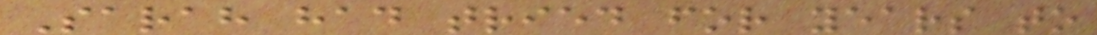Sarah had tried for years to
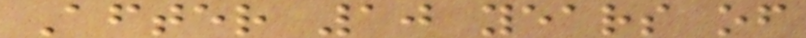After 10 years of
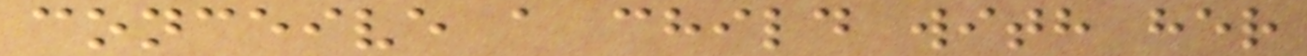conceive a child with her
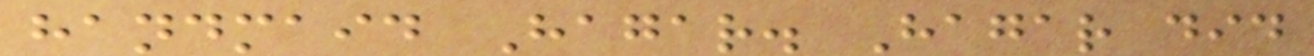handmaid Hagar. Hagar did
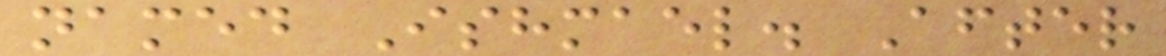named Ishmael. After
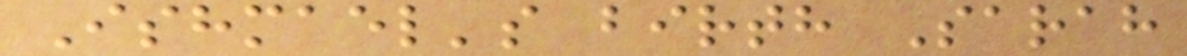Ishmael's birth Sarah
